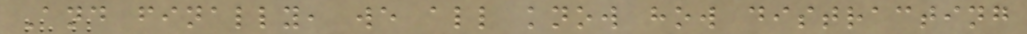And finally, we all know how distracting
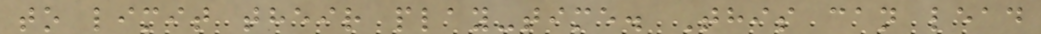to limit their play-time. This can lead
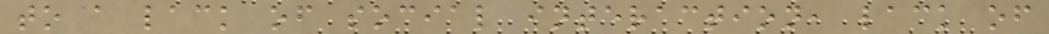to a lack of social interaction, lack of
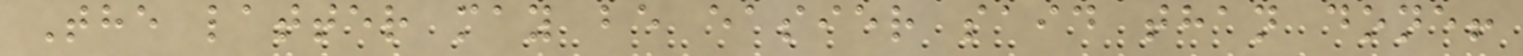The latter may be easier said than done!
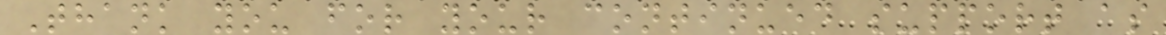Thank you for your continued support as
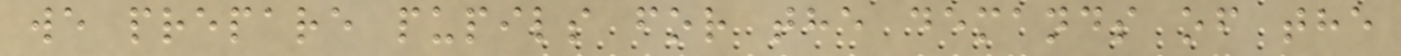we prepare pupils for the demands of the
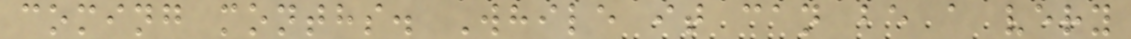coming months. While it can be a very
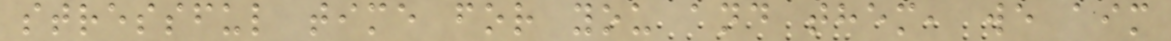stressful time for you and them, we aim
